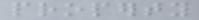property
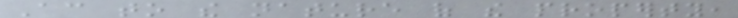According to the nature of the property,
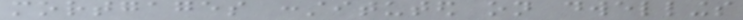mortgages constituted on dwellings
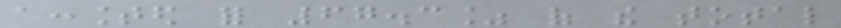accounted for 67.3% of the total
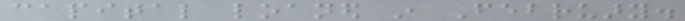capital loaned in February.
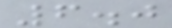6.0
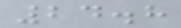24.8
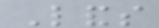Lands
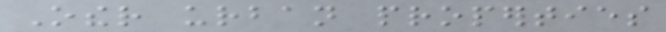Other urban properties
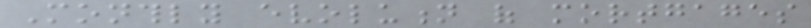Monthly evolution of mortgages
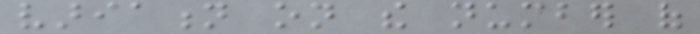variation on the number of
